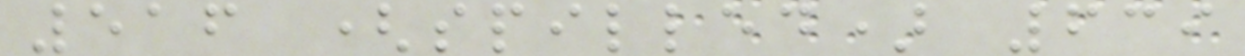516 (spilled) 639
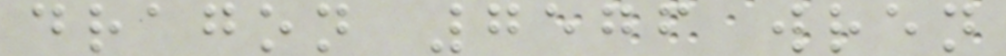dragon 7576 wren
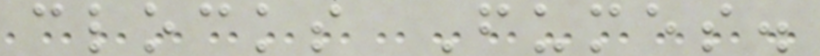clocks Fumes.
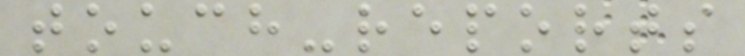touch-reports
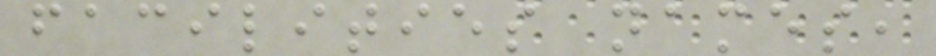facilities names,
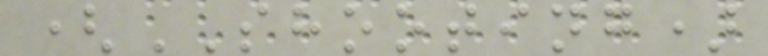(SHOOTING)
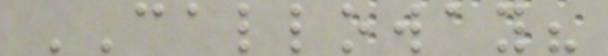CALLOWAY?
